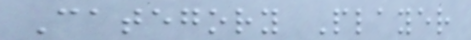Category Player
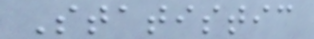Statistic
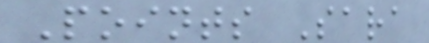Points Sara
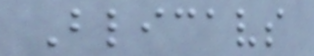Blicavs
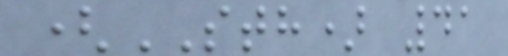(STH) 41
